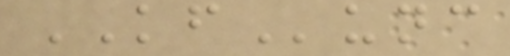KFunc
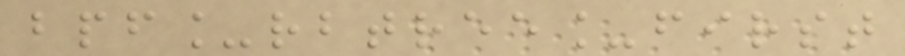bpf_rbtree_first
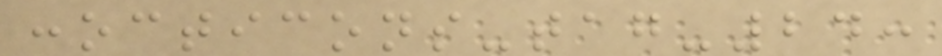:octicons-tag-24:
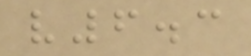v6.3
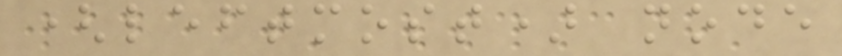(leftmost) node
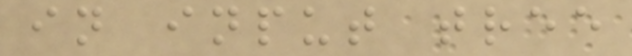in input tree
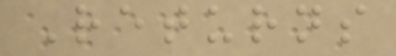Returns
